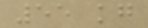55 kg
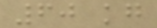60 kg
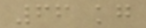66 kg
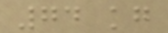74 kg
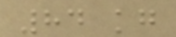84 kg
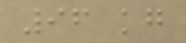96 kg
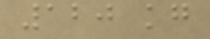120 kg
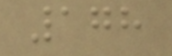178
